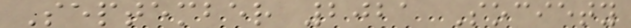September 2021 Society
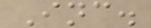Inc.
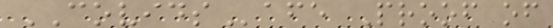COVIDSafe Proof of
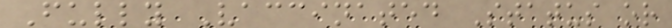Fully Vaccinated Status or
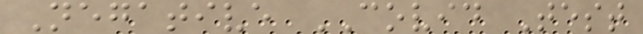Negative COVID Test
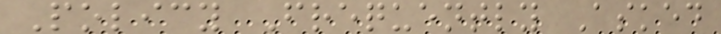Policy Frequently Asked
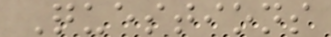Questions
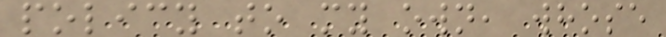policy to my own, whose
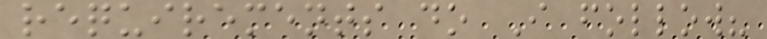requirements do I follow?
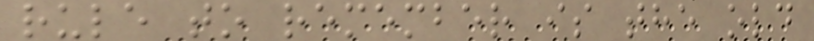rule to remember is the old
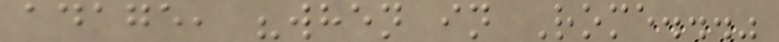adage, "when in Rome..."
